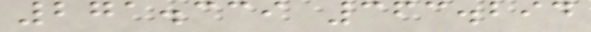271.339 363.294
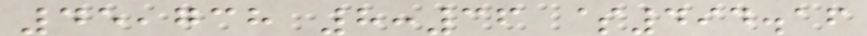45,738 8:36 $494.16
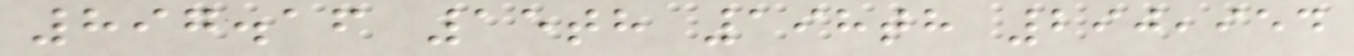897.16 15th 198th 290,954
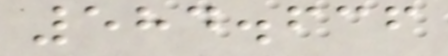584.636
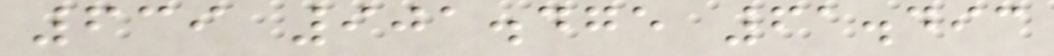639 901.475 61.493
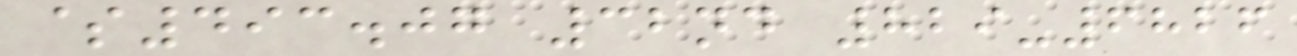$493.07 32nd 829-6826
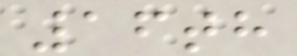16th
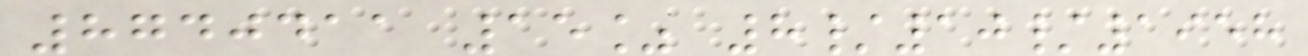8740411 15% 8/10/1958
